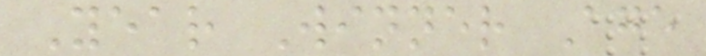Year Winner Age
